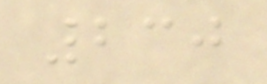230
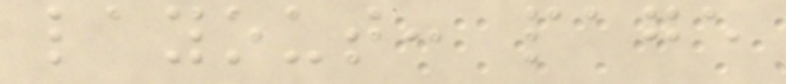layout: page
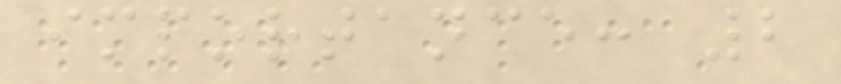importance: 2
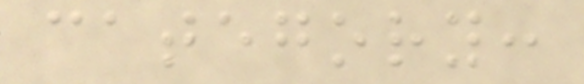category:
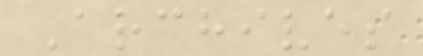Archives
